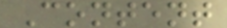Content
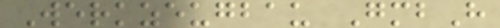Werkzeugbau GmbH
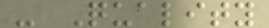- Quality
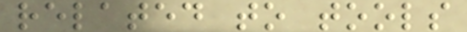related to tools
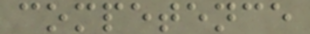competence
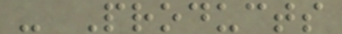- Products
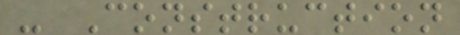- Construction
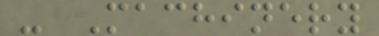- Machinery
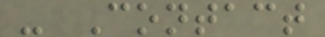- Contact
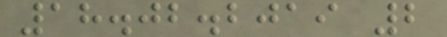18.02.2019 2
